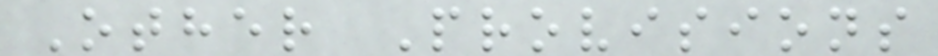Other Provisions
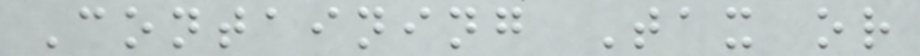Containing Tax or
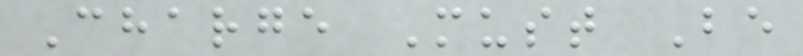Charge Must Be
